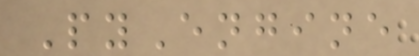PyEngine
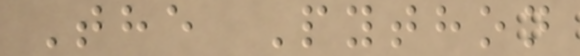The Python
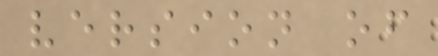version of
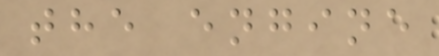the engine
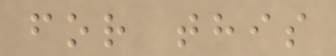for this
